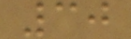30
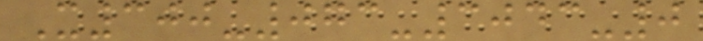X300-073-3043-0
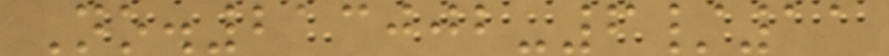No.213002-6/11
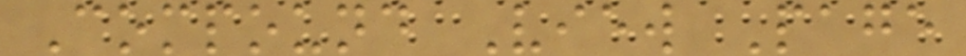Compound View Page
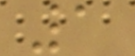1
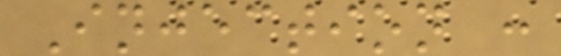Injection :
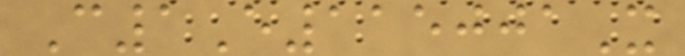C1E115001X
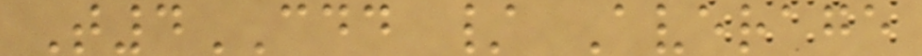T4CDD / Average
